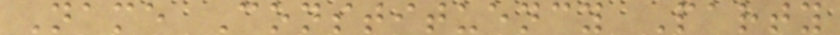Name Constituency Party
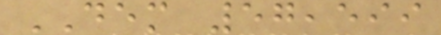DEM 57,599
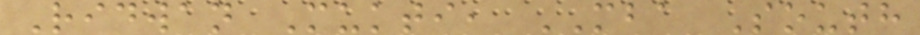Ridwan Mukti, MBA South
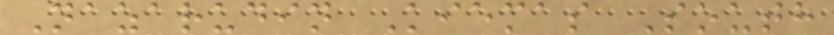Nazarudin Kiemas South
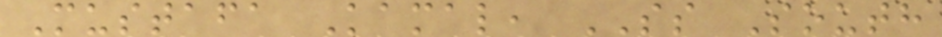Mustafa Kamal, SS South
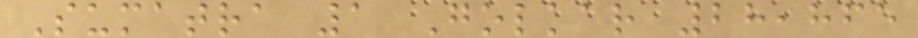Sumatra 1 Golkar 28,865
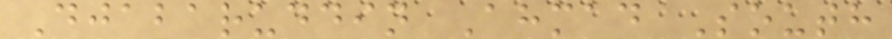Djabaruddin Ahmad South
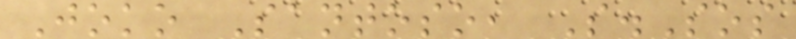Joko Santoso, S.Sos
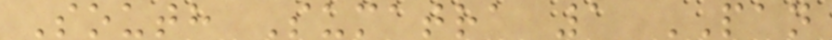South Sumatra 1 PAN
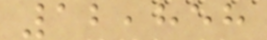12,858
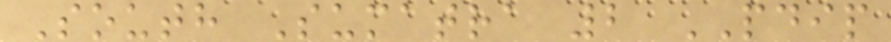South Sumatra 2 PDIP
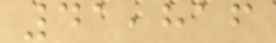41,816
